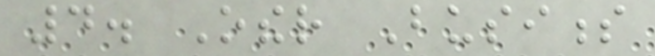4. Other Business
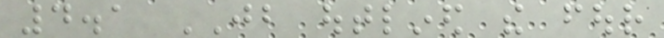4.1 JB outlined the four
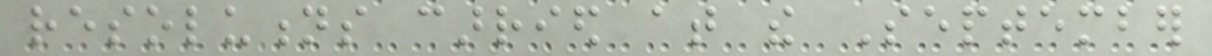resolutions carried at the September
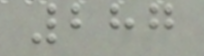287
